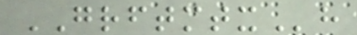GRFTMTXh
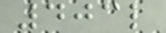403l
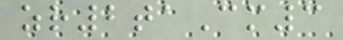zr2taCm3
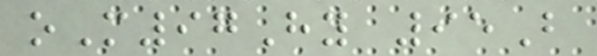oM97Hy 95B
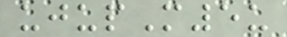ujupM5u
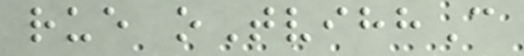rue oTvihhC
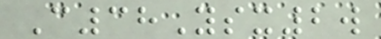C38Ysx2w
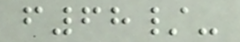f68/-
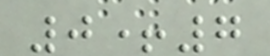0+7
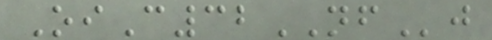OiC32NFj
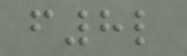f8l
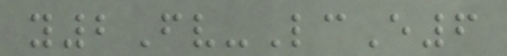y2Fv-LcE6
